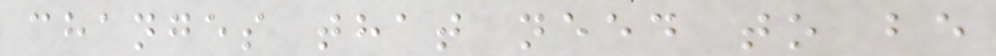changes that need to be
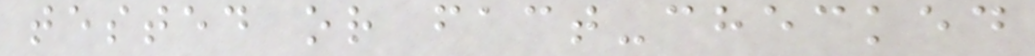tested or fact-checked
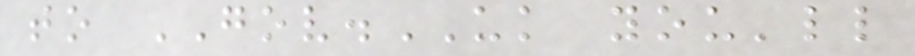to GOV.UK you'll
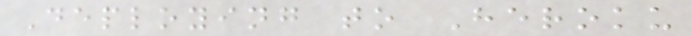Deploying to Heroku
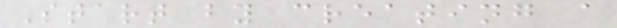Start by creating a
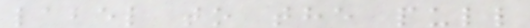label to the pull
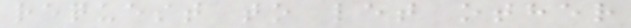request to let other
